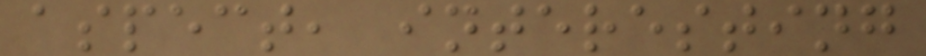aspect, interesting
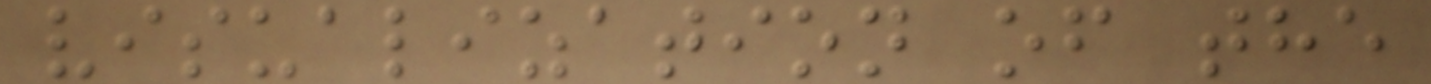visualization of the
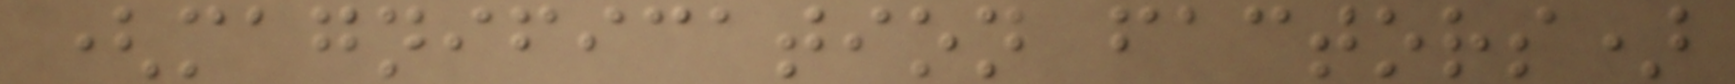(magnification factors)
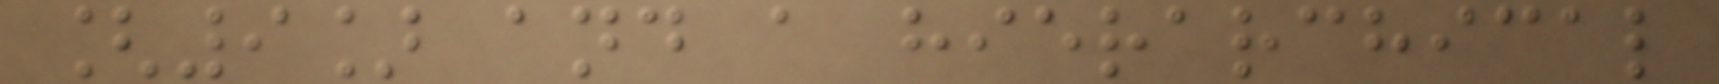[9] and a hierarchical
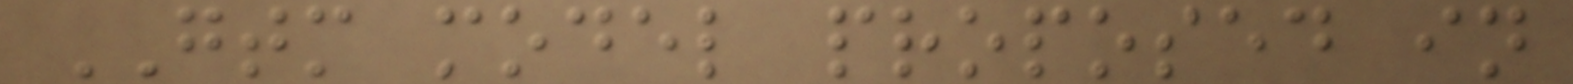GTM model proposed in
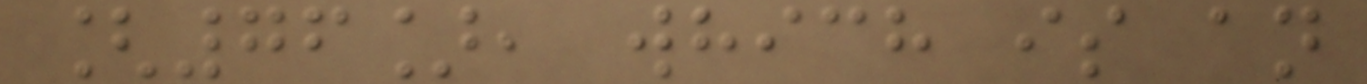[76], which is an
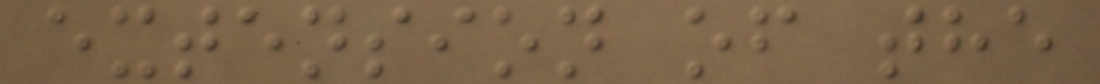extension of the
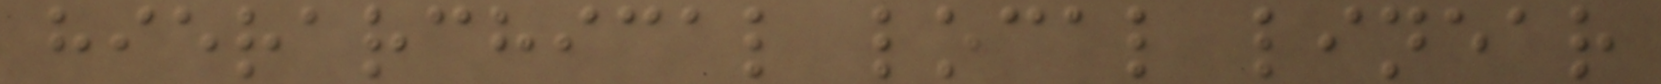hierarchical local linear
